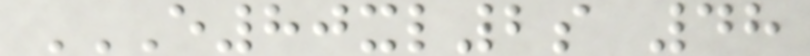E80XL2S 48
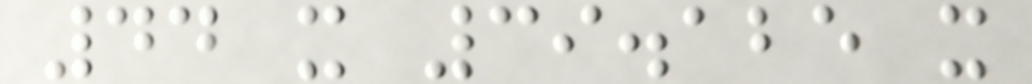44 x 39.125 x
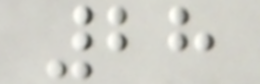28
